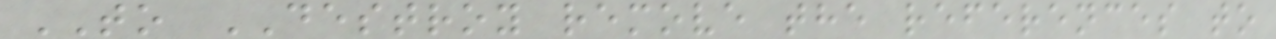TO DESTROY remove the references to
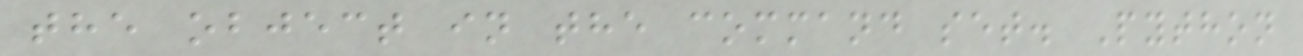the object in the command set. Python
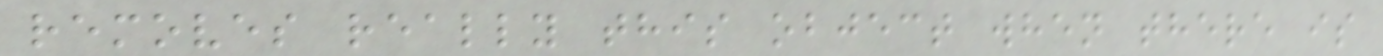removes really this object when there is
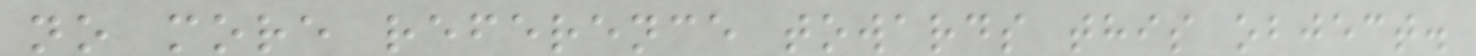no more reference towards this object.
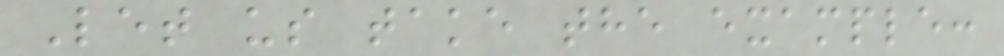Let us take the example:
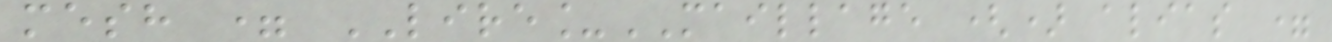mesh = LIRE_MAILLAGE () alias =
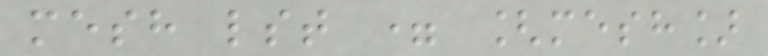mesh lst = [mesh]
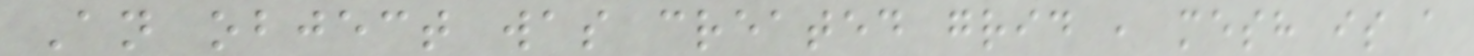An object was created grid , mesh is a
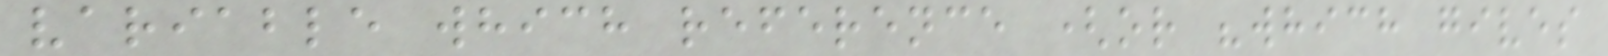variable which reference (or "which gives
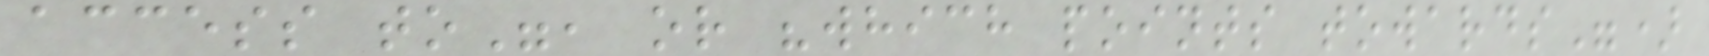access to", or "which points towards")
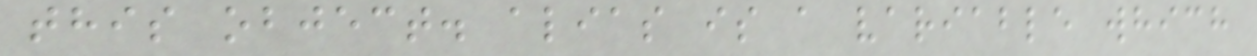this object. alias is a variable which
